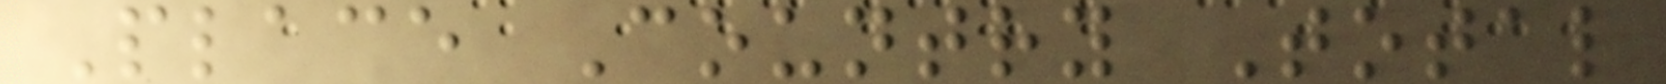Place Country Total
